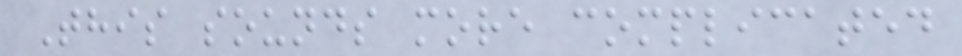This sounds more complicated
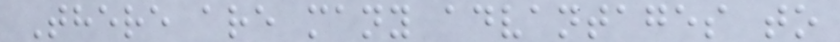There are many advantages to
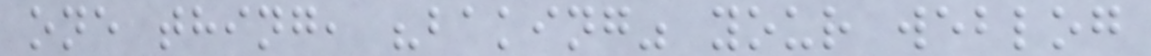one thing, "baking" your weblog
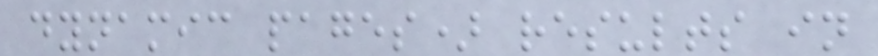dynamic pages) results in
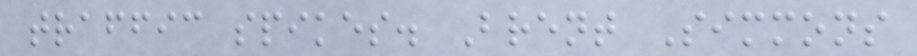traffic spikes. Brent Simmons
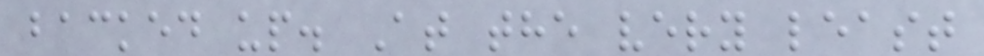backed up. At the very least
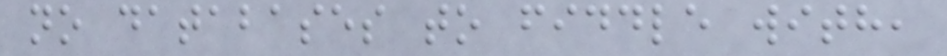no databases to fiddle with,
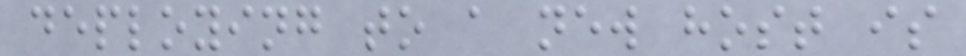deploying to a new host is
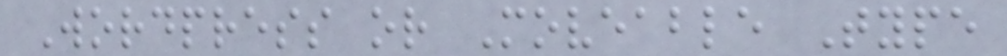Wordpress or Moveable Type
